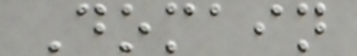Domain
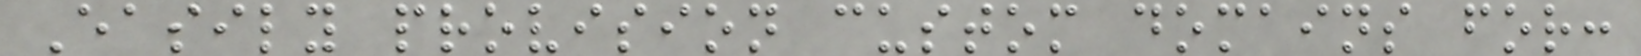Easily provision custom domains for:
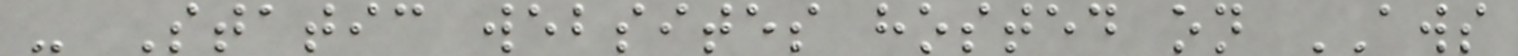- Static websites hosted on AWS
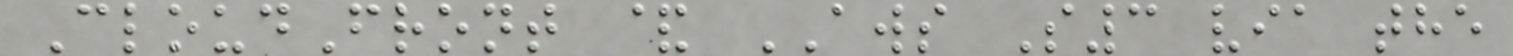CloudFront & AWS S3 via the
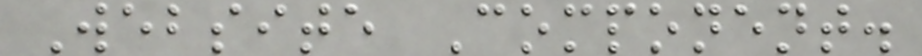Website Component.
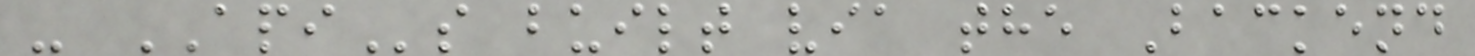- APIs built via the Backend
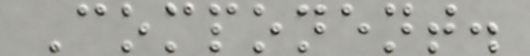Component.
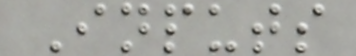Inputs
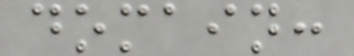domain:
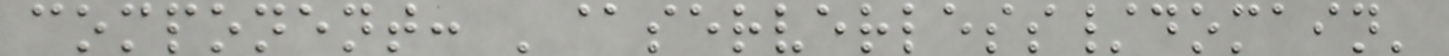component: '@serverless/domain'
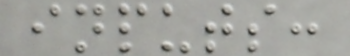inputs:
